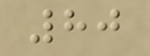80
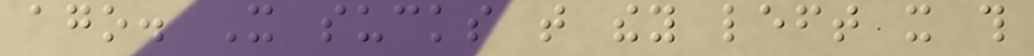ago. It sucks that they left it this
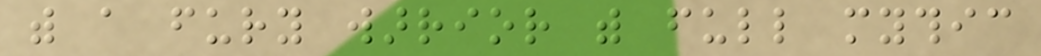with a fury warrior with full mythic
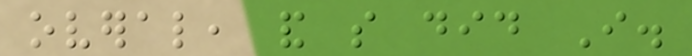overal, and so did I.
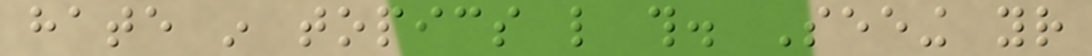hate in topics like this. Seeing your
